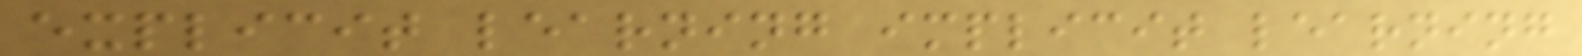explicit learning implicit learning
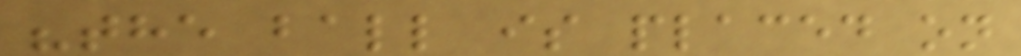"the ball is placed on
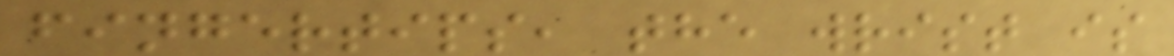fingertips, the wrist is
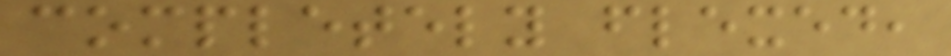completely flexed,
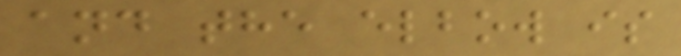and the elbow is
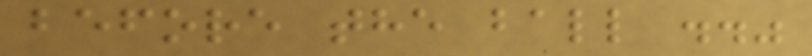before the ball .."
